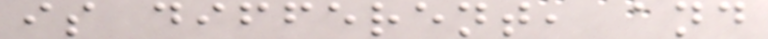is different, and
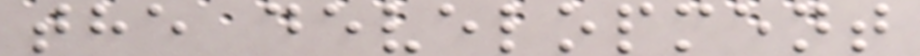the development
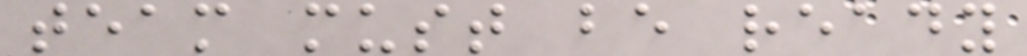team must be ready
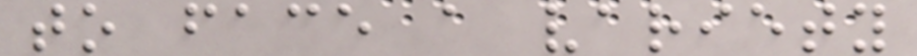to face a variety
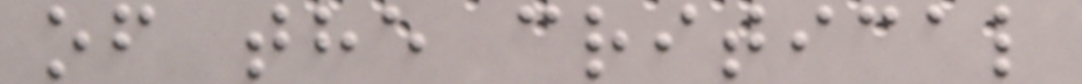of the critical
